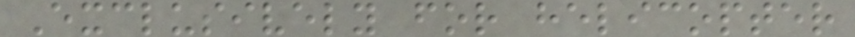Exclusively for helicopter
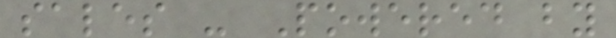sales - Powered by
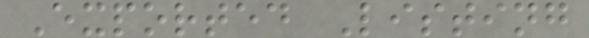Exported Listing
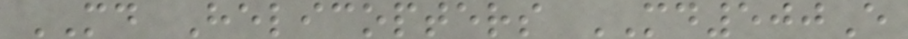MD Helicopters MD500E
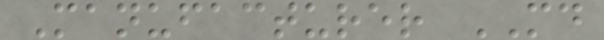Manufacturer MD
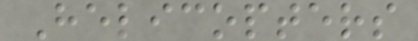Helicopters
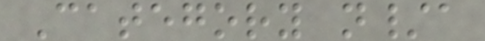Category n/a
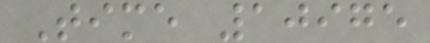Time 10975
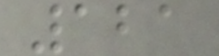121
